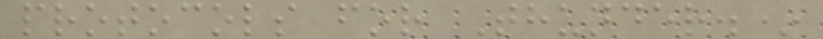protocols for Thunder.*
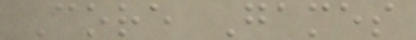Core Games
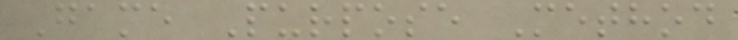Game Purpose Method
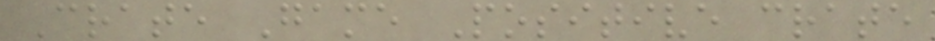Crate Game Positive crate
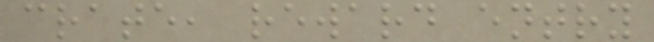crate, reward entry
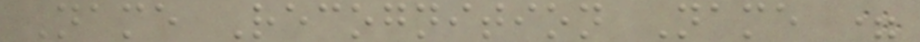Name Recognition Name =
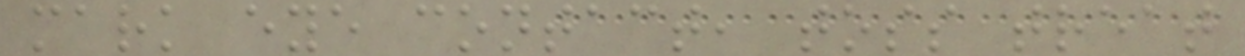mark eye contact, toss treat
